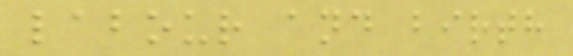labour and birth
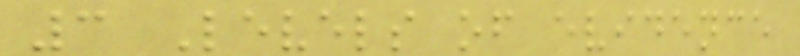3 Levels of evidence
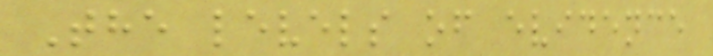The levels of evidence
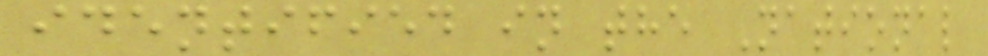identified in the National
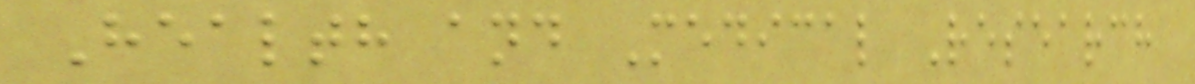Health and Medical Research
